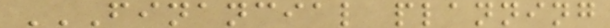FINANCIAL PLANNING
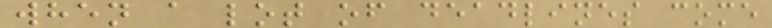when a lot of deadlines come
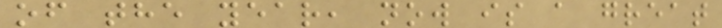of the year, now is a great
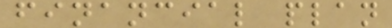financial plan
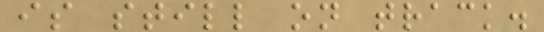is still on track.
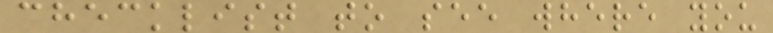checklist to see where you
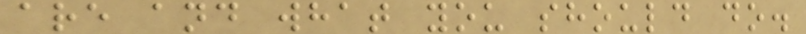are and what you should do.
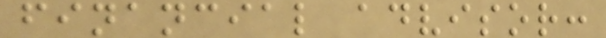financial advisor:
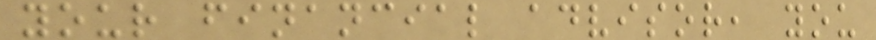your financial advisor, you
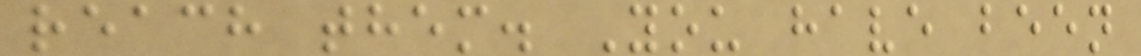reach them. You have been
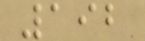192
